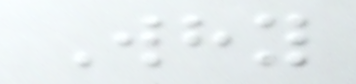Why
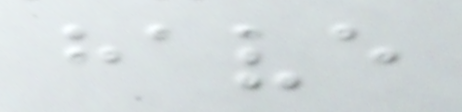have
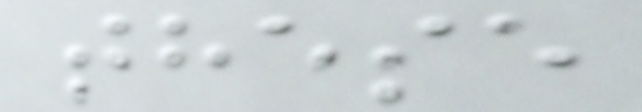these
